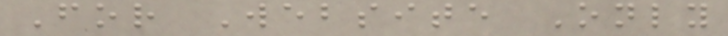For Website Only
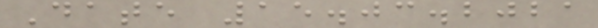Date 15.03.2021
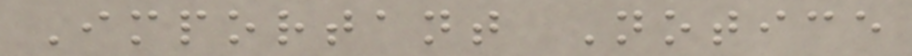Important Notice
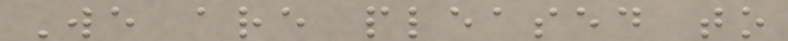We are pleased to
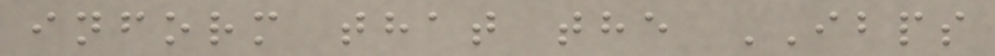inform that the IBPS
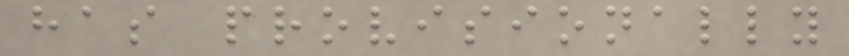has provisionally
